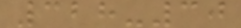328-30
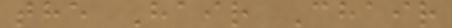the Hair Chair
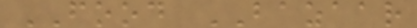FOOD BAZAAR
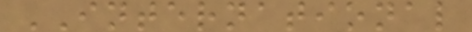INTERNATIONAL
